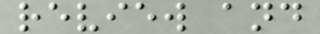review and
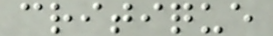critique
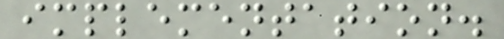implementation.
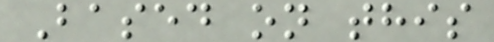Based on this
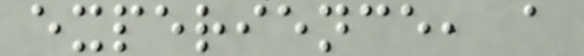experience, a
